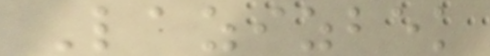Lazizbek
